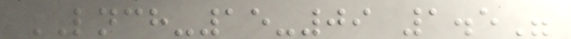LNCH-15-09 1.5"
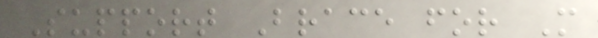Support Brace for M
